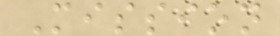Mission
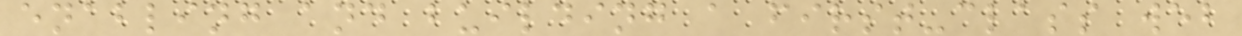enabling and building a first-class web
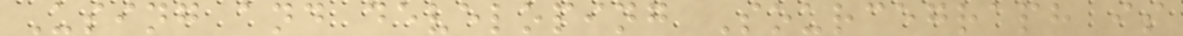Using and developing Sourcegraph is
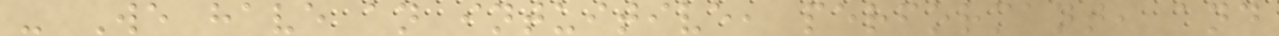- We have an intuitive, performant, and
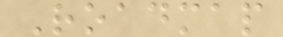Roadmap
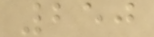250
